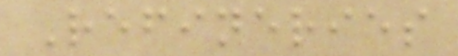Refineries
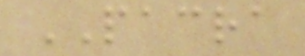PACRA
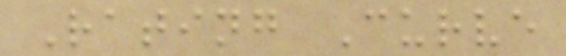Rating Curve
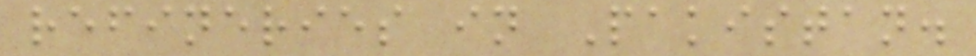refineries in Pakistan.
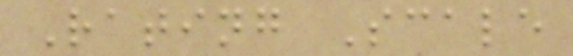Rating Scale
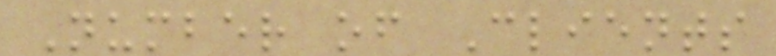Number of Clients
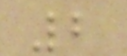2
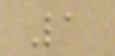1
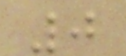0
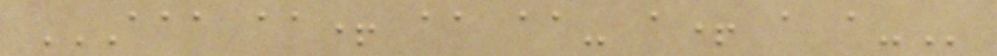AAA AA+ AA AA- A+ A A-
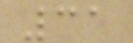31
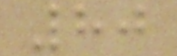80
